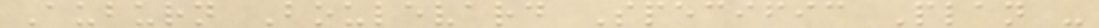Auburn Boulevard Specific Plan -
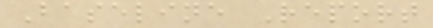Baseline Report
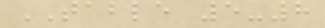TABLE 5-8
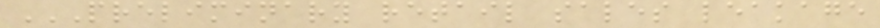PRELIMINARY RETAIL SALES LEAKAGE
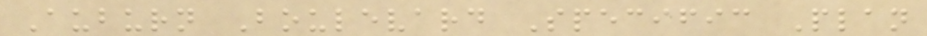Auburn Boulevard Specific Plan
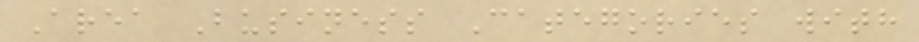Area Business Categories with
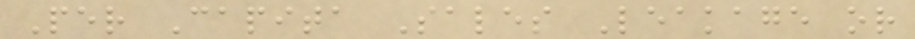Per Capita Sales Leakage or
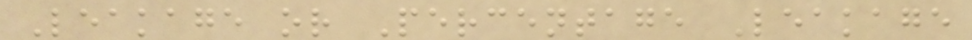Leakage or Percentage Leakage
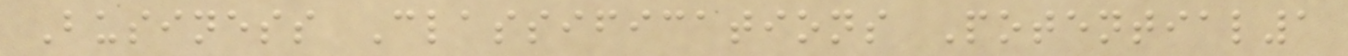Business Classifications Potential1
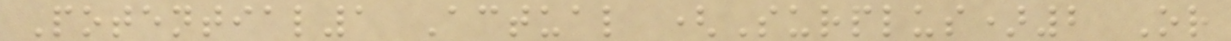Potential1 Actual (Surplus)2 Or
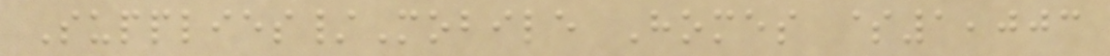Supplies/Mobile Homes $1,003
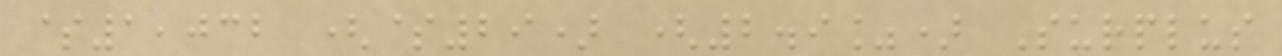$1,032 ($29) (2.9%) Surplus
